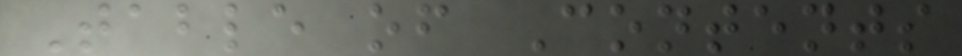Table of Contents
